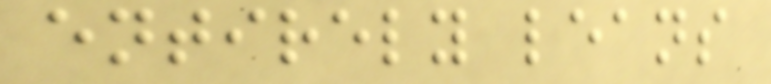entirely leans
